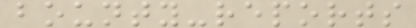bounty-reports
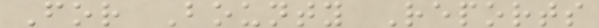For Bounty Reports
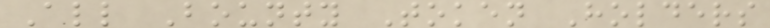All Bounty Token Holders
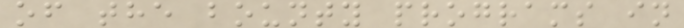of the bounty programs in
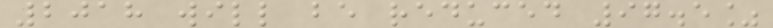2018 will be reduced 97.5%
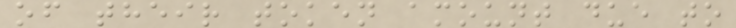of their token amount due to
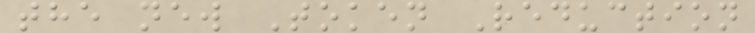the new Token Reduction
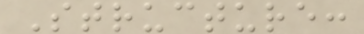Structure:
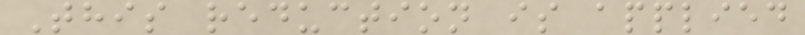This reduction is applied
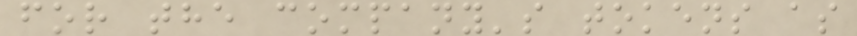for the company's tokens as
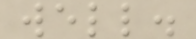well.
